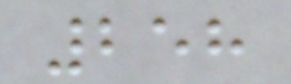258
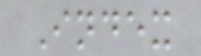Index
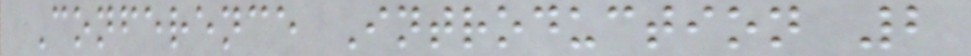Conference Introduction 2
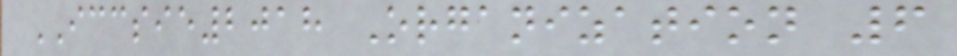ICCSIE2018 Organization 6
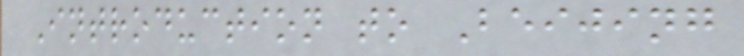Introduction to Beijing
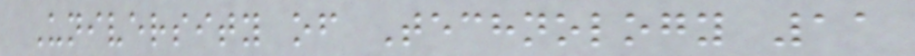University of Technology 11
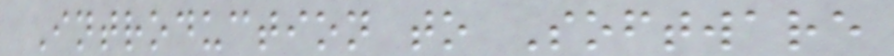Introduction to Software
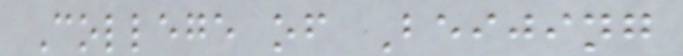College of Beijing
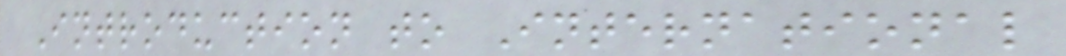Introduction to International
